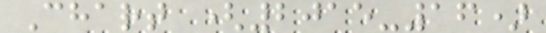Chart (2015-16)
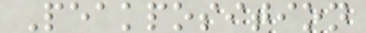Peakposition
